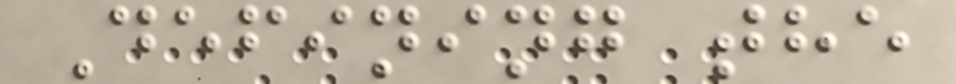Defining the
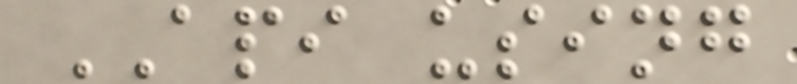API using
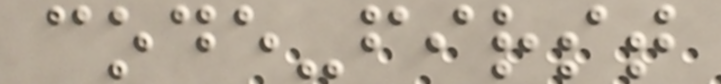code-first
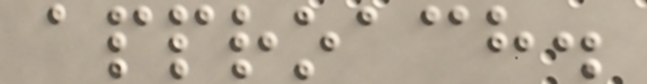approach.
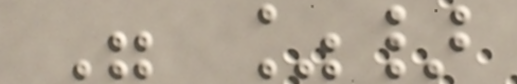" %}
